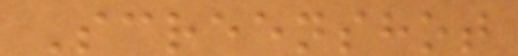Screenshot
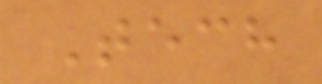Tech
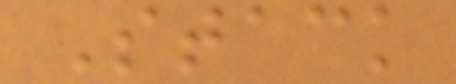Stack
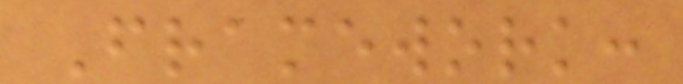Framework:
